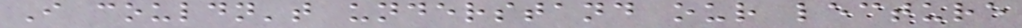I couldn't understand our lecture
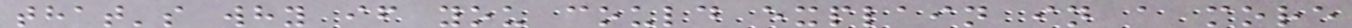that's why if you could explain in a more
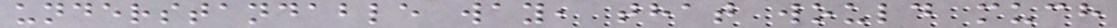understandable way, that would much
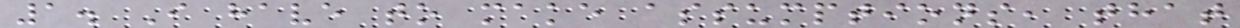1. I have to make assumptions, that
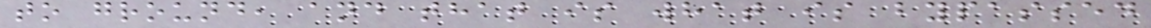to ground, and that is what is bypassed
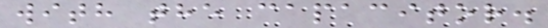with the capacitor.
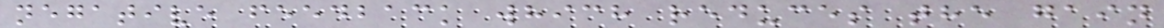negative feedback which reduces the gain
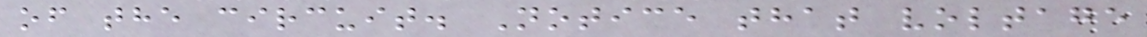of the circuit. Notice that voltage
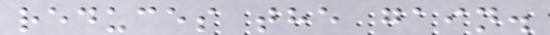reduces the gain.
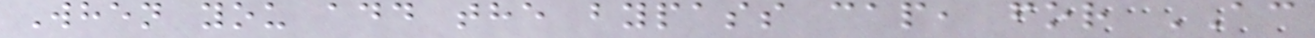When you add the bypass cap, for AC
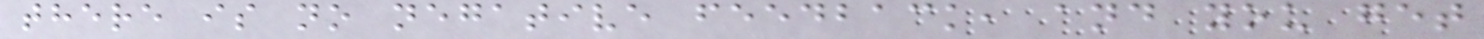there is no negative feedback, and you get
